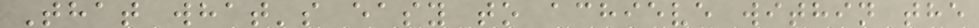That what's easy to achieve within the
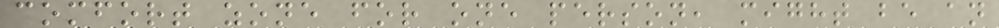comfort zone for one person, might be an
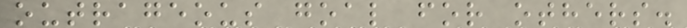outrageous goal for others.
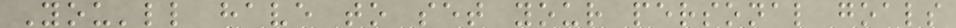You'll have to set your personal goals
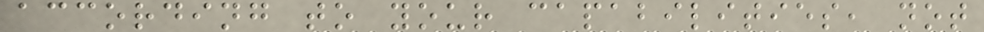according to your capabilities, not
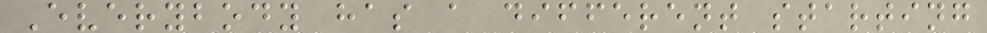Everybody has a different starting
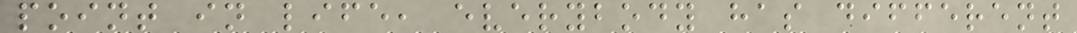point in life, everybody has different
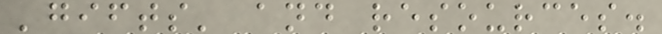'gifts' and resources.
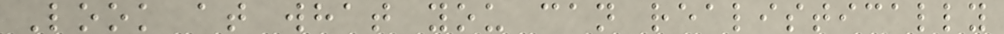Look at what you can realistically
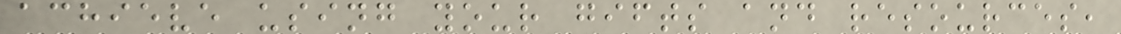achieve using your gifts and resources,
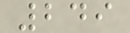249
